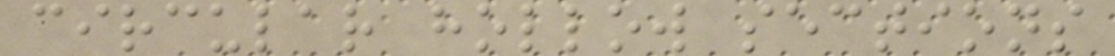circular hollow sections
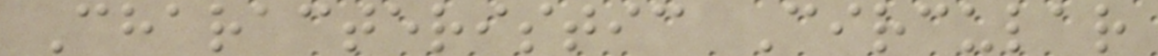Characteristic Circular
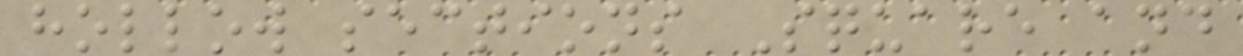hollow sections Square and
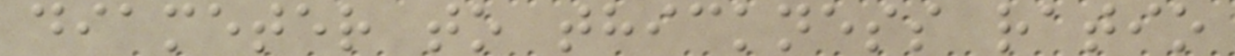diameter to thickness ratio
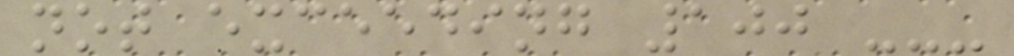not exceeding 100 ---
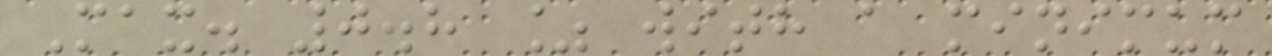Max. 0.8 % with a minimum
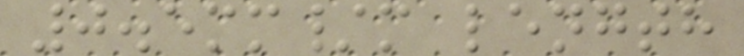0.5mm/m length
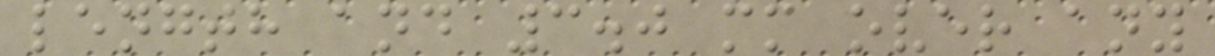length and 3.0 mm over any
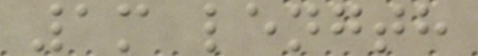1m length
